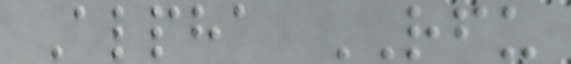Alpha RFU
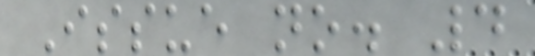Issue no. 4
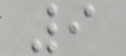9
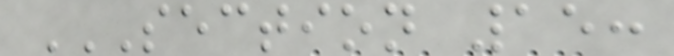SECTION 15:
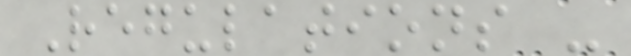Regulations -
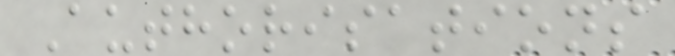Authorisations
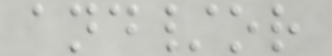and/or
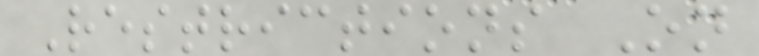Restrictions On
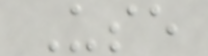Use
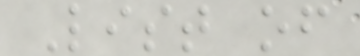List of
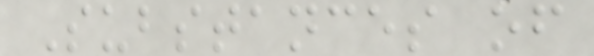Substances of
